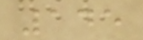145
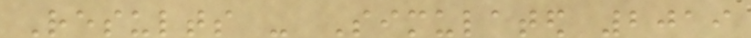Results - Simulated 2019
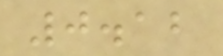0.12
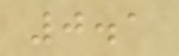0.1
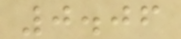0.06
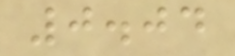0.04
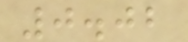0.02
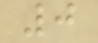0
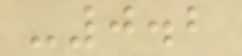-0.2
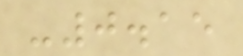-0.15
